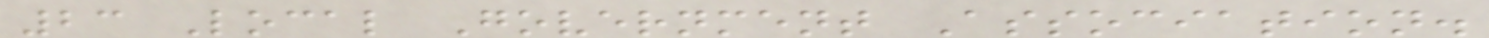23 Local Government Association.
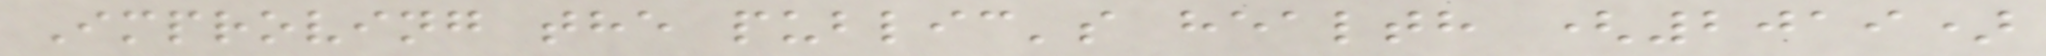Improving the public's health (2019)
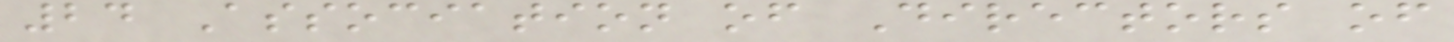24 Association of Directors of
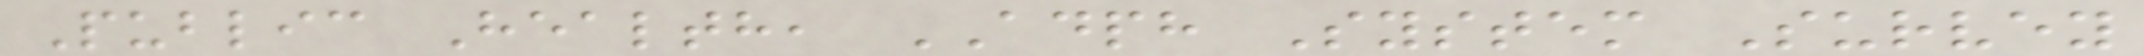Public Health, ADPH System Survey
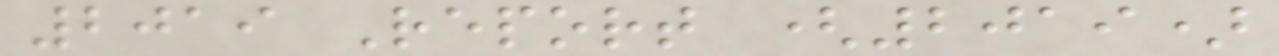2019 Report (2019)
